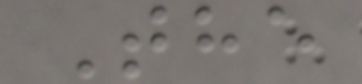The
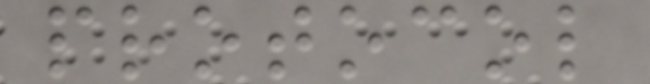protocol
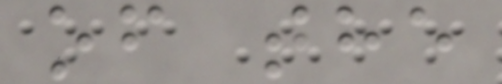of the
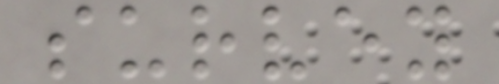survey
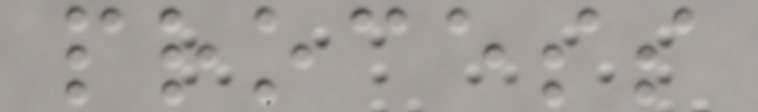process
